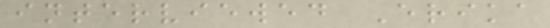interviewed Erika
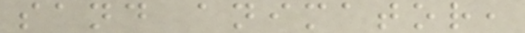sand animator,
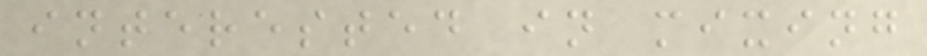interested in mixing
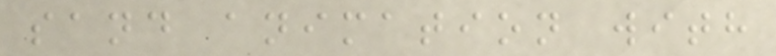sand animation with
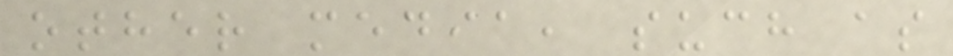other media, such as
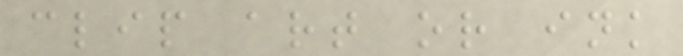clip art or ink
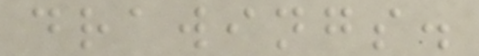drawings.
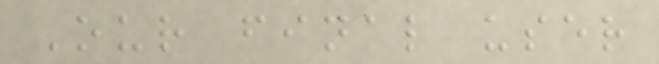Our final user
